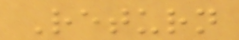Return
